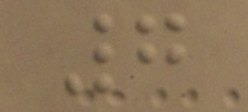7
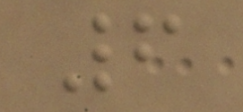6
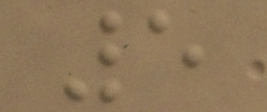5
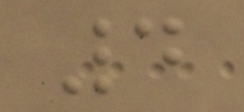4
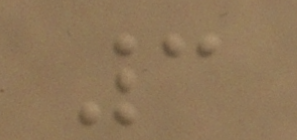3
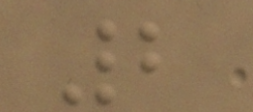2
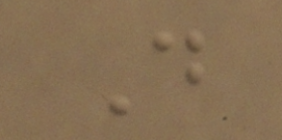D
